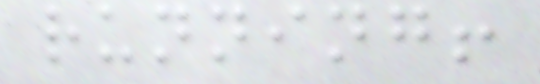running!
